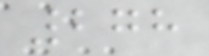278
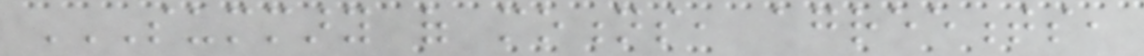SUMMARY OF MOTIONS, AGREEMENTS,
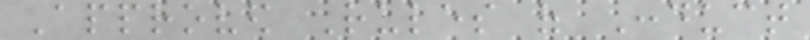Approved Rules of Conduct
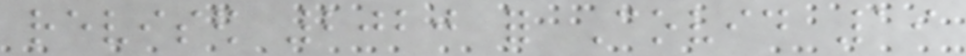revised 2020 for Covid 19
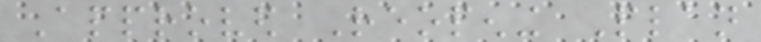Approved Reopening Plan
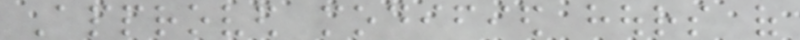Approved modified hours of
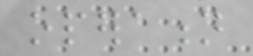operation
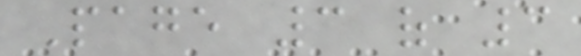Page 3 of 3
